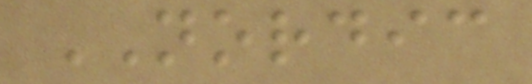NORDIC
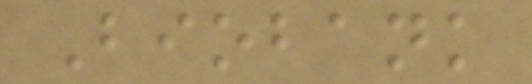Biobank
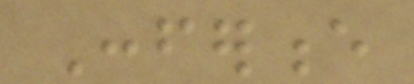Conference
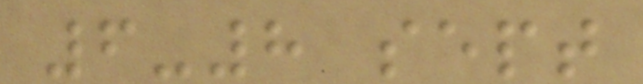6-8 sept
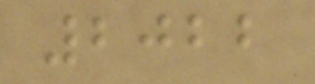2022
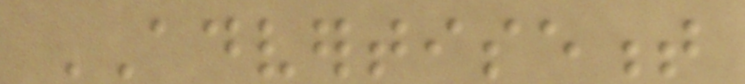ADVERTISEMENT
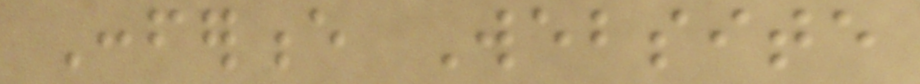Conference Website
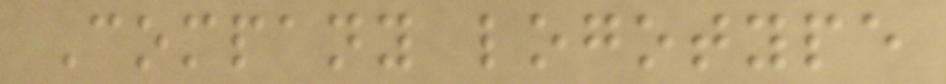Company logotype
